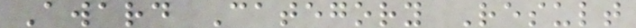Award Category Result
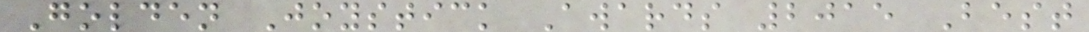Golden Joystick Awards 2015 Best
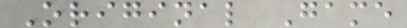Original Game
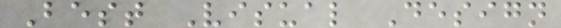Best Visual Design
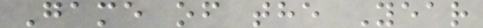Game of the Year
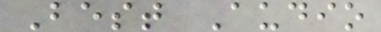Best Audio
